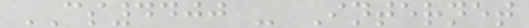CS4400 - Internet
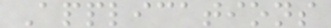Applications
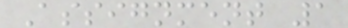Assignment 1
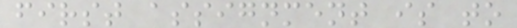first assignment is to
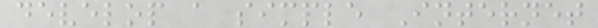develop a simple Internet
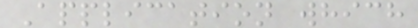Application which
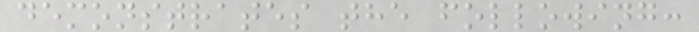demonstrates the following:
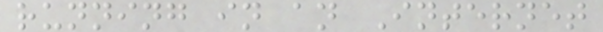running in an Internet
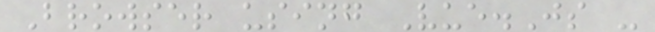Browser using Vue.Js -
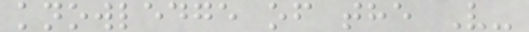knowledge of the V-
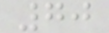70
